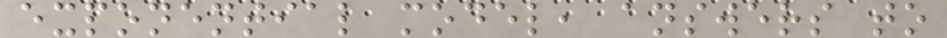exponential model, answers to
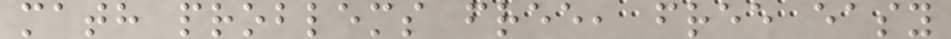math problems free, free easy
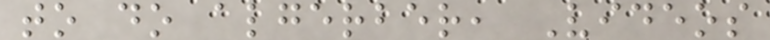to do algerber, Videos
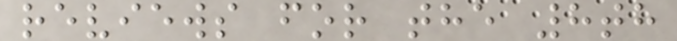reviews for the 8th
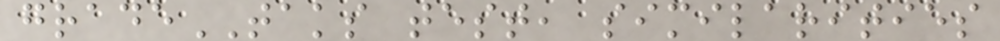gradeTAKS test, similarities
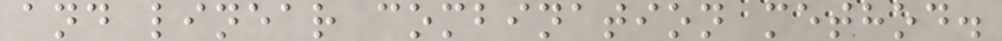and linear combination method.
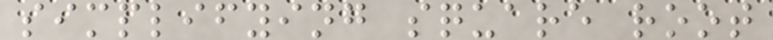simplifying square root
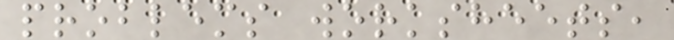problems worksheets,
